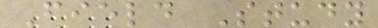Field Study
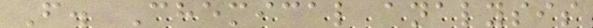F. Chemical analysis
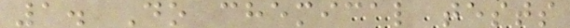1. Do chemical tests
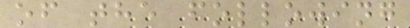of the following
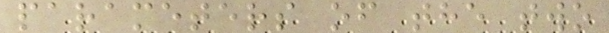parameters of the two
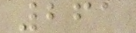261
